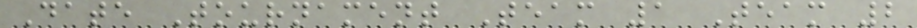Date Tournament Team 1 Team 2
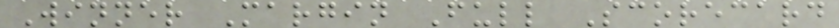Winner Margin Full Scorecard
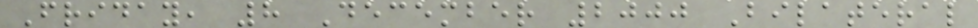Friday, 8 December 2000 Bilateral
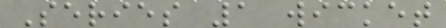Series 1 wicket
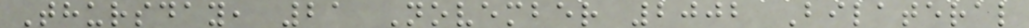Thursday, 21 November 2002 Bilateral
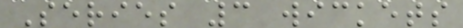Series 3 wickets
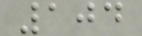104
